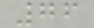76
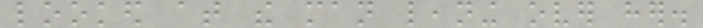looked at the man leaning over her.
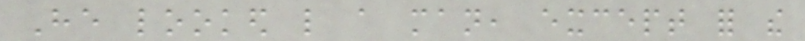He looked like a man, except for the
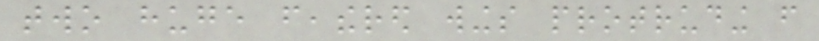two huge feathered wings protruding from
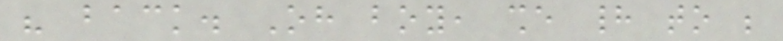his back. Oh boy, she had to be
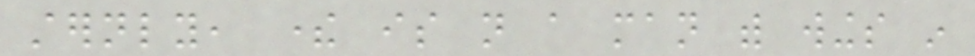sternly, there is not a man with wings in
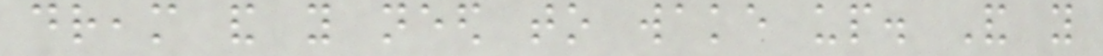dream and you need to wake up. And you
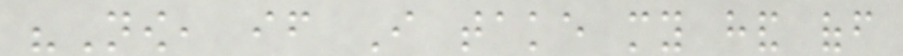"Now, if I take my hand off
